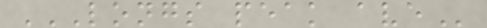LONGS PEAK AVE
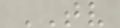TV
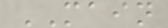MAIN
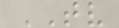TV
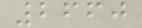2660
